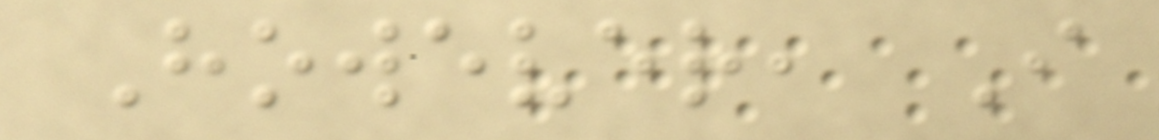However, I
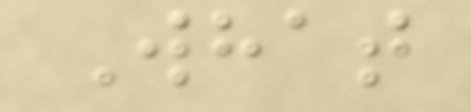What
